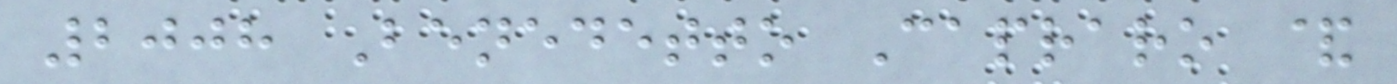2008 Benedetto Capraro &
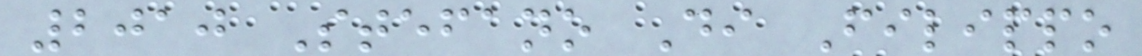2010 Stefano Di Filippo
